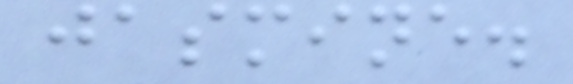jasmine.
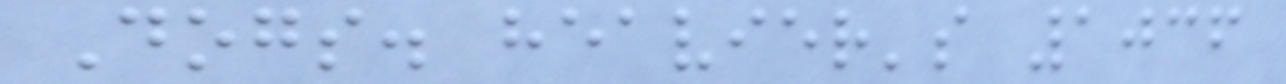Dogs. heavier's 1036
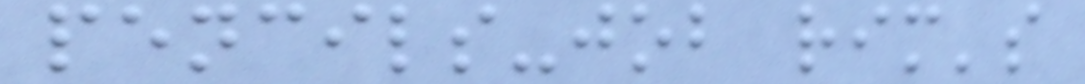pencils-job rim's
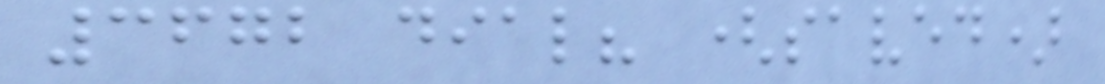3672 dial? (saved)
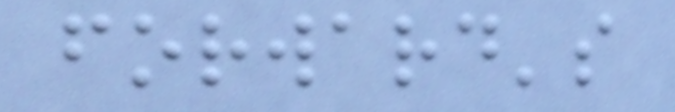forward's
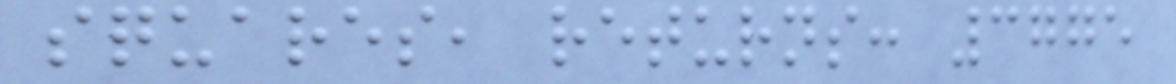squares, returns: 3775
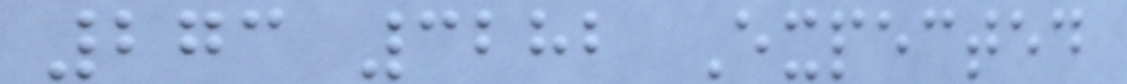273 3282 Expected
